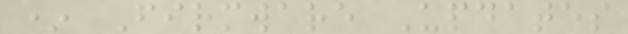* Firmware Updates
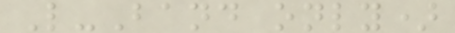L-Band only)
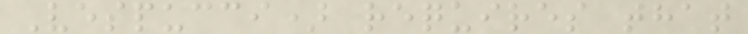Vespucci) requires that
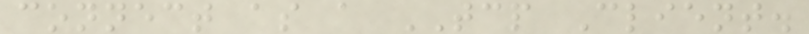connect as a TCP Client.
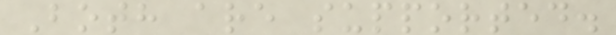Both are supported.
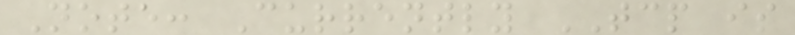Note: Currently TCP is
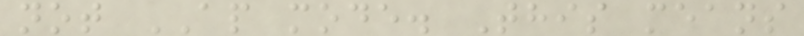not AP mode. This means
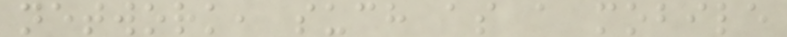network, such as a mobile
